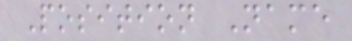Position Name
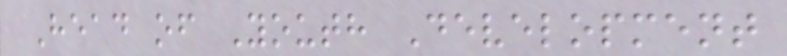Head of Youth Development
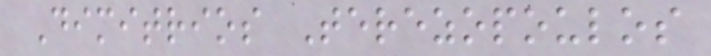Dimitrios Terezopoulos
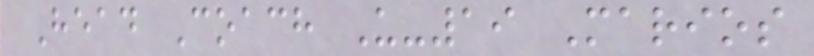Head Coach U-19 Marios
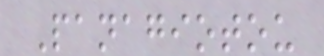Panagiotou
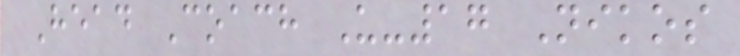Head Coach U-17 Nikos
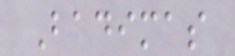Badimas
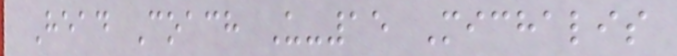Head Coach U-15 Michalis
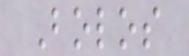Bolos
